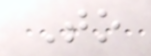To
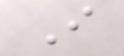I
